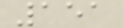151
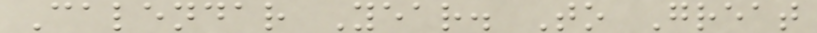Calendar Year. To Great
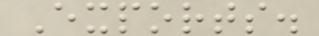Exports.
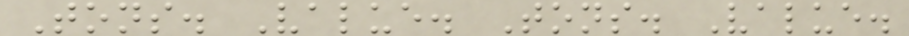Tons. Value. Tons. Value.
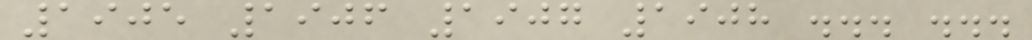1905 1906 1907 1908 ... ...
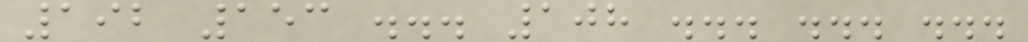192 153 ... 108 ... ... ...
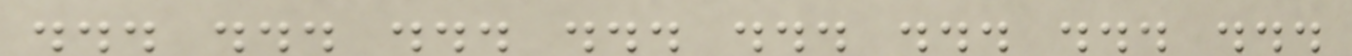... ... ... ... ... ... ... ...
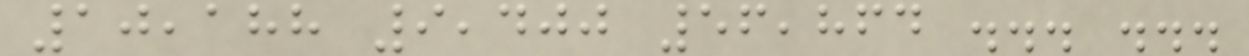10,188 9,400 56,864 ... ...
